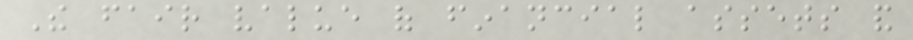The fair value of financial assets and
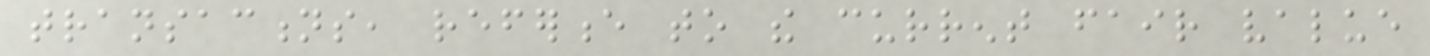transactions, reference to the current fair value
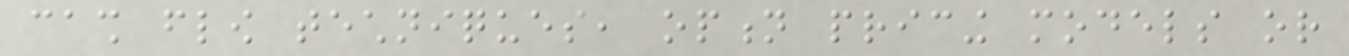cash flow techniques, option pricing models or
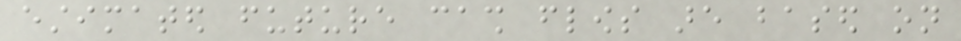estimated future cash flows are based on
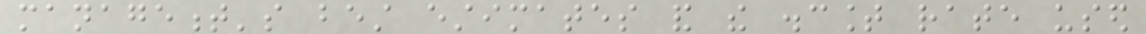management's best estimates and the discount rate used
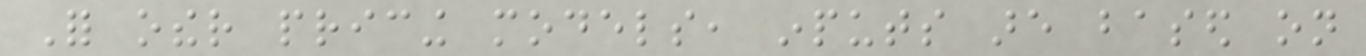For other pricing models, inputs are based on
